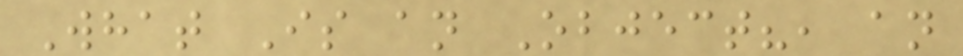What Is an Object?, an
